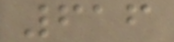616
